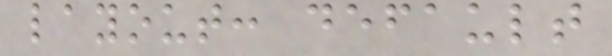layout: default
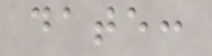date:
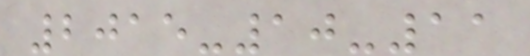2015-10-11
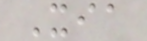Xia
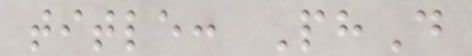title: PhD
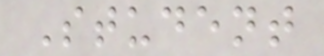Student
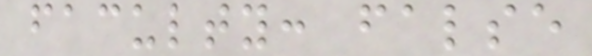faculty: false
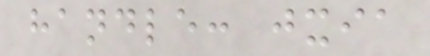handle: jxia
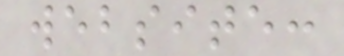website:
